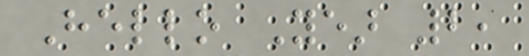Hello Year 2,
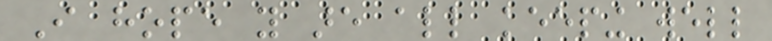I hope you are all keeping well
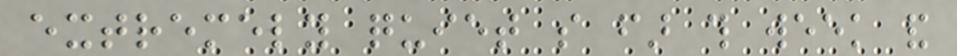extremely quiet so far this week and
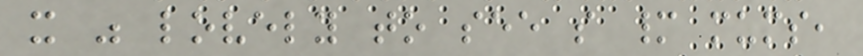it was lovely to see so many mums,
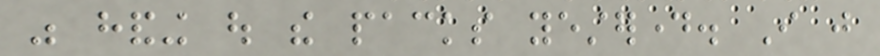was handing out the packs yesterday. I just
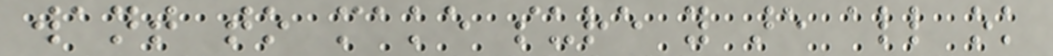want to make sure you are all ok
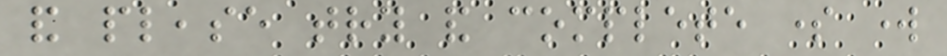and please try and complete some work
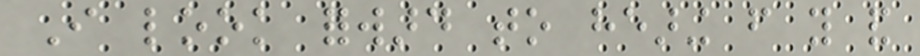I look forward to hearing from you and
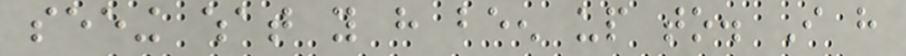seeing what you have been up to. I have
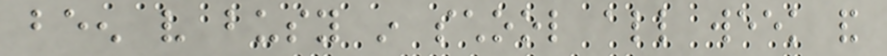been very busy in school all week and
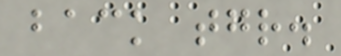back together.
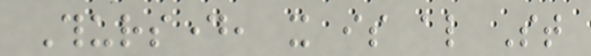Thursday, it is also St
